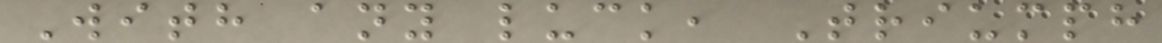With any luck, Triumph
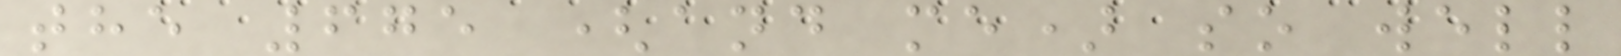the 675 (and me) so well
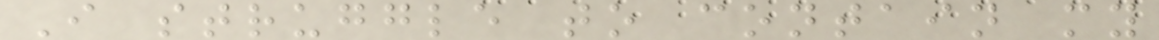I struggle to contain my
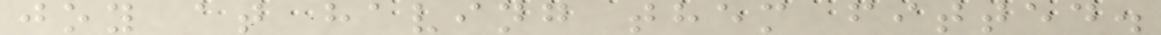joy at having them fitted.
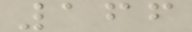166
